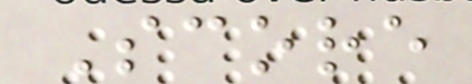Score
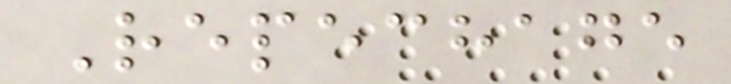Repechage
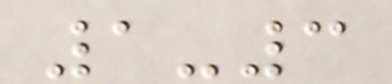1-3
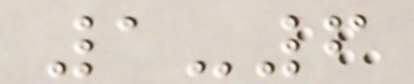1-6
